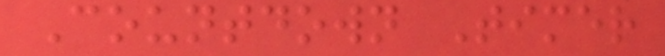Countdown Timer
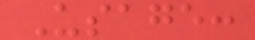Usage:
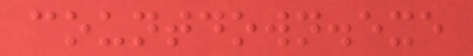countdown.exe
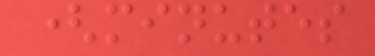(minutes
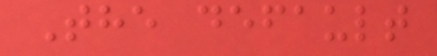The default
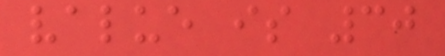value is 30
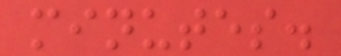minutes.
